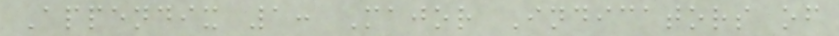Appendix 1: Major Indicators of
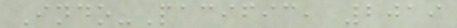Indo-Pacific, 2019
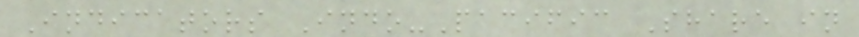Indicators Indo-Pacific Share in
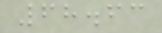68.63
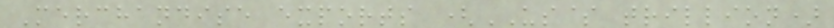Merchandise exports (US$ trillion)
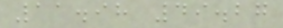11.98 49.27
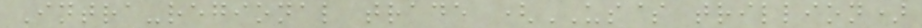Intra-regional trade (US$ trillion)
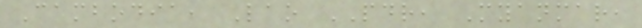Cambodia, Lao PDR, Myanmar,
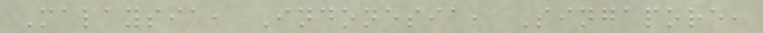Malaysia, Indonesia, Singapore,
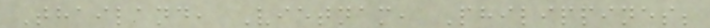Thailand, Vietnam, Philippines;
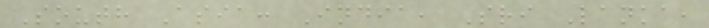South Asia: India, Sri Lanka,
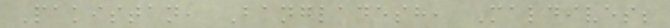Pakistan, Bangladesh, Maldives;
